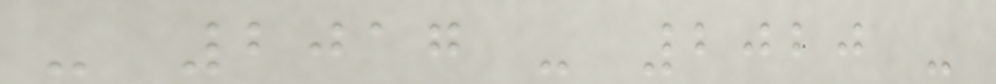- 2017 - 2020 -
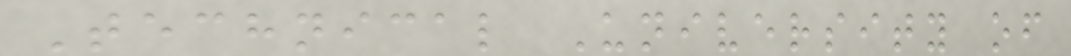Technical University of
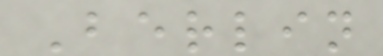Berlin
